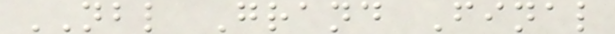NBL Grand Final
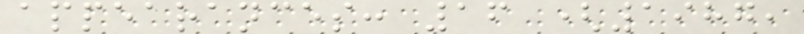appearances: 16 (1987,
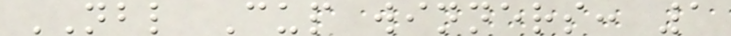NBL Cup winners: 1
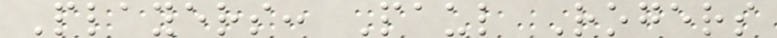Players: Paul Rogers
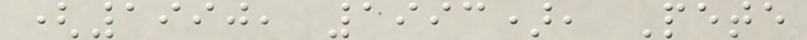(1990, 1993), Pete
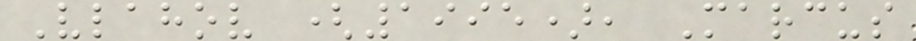Vlahov (1995), Marcus
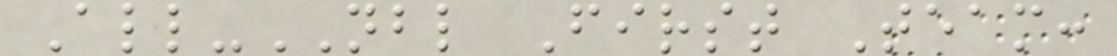All-NBL First Team:
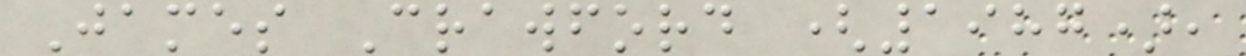James Crawford (1987),
